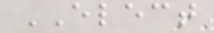ELECT
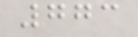773
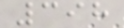398
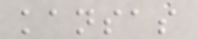kansas
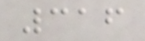316
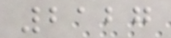2127
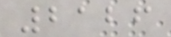2126
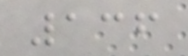136
